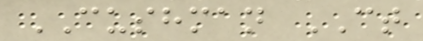CUSHMAN CT
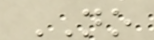NO
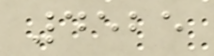4525
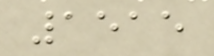1515
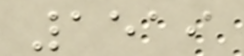1519
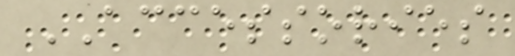ACCESSORIES
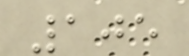105
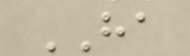HA
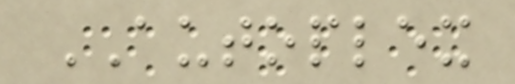AUTOPLEX
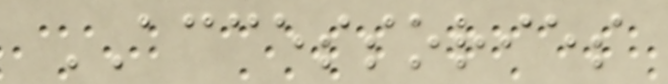ACCESSORIES
